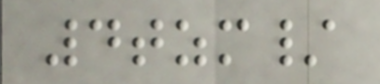4tzm/
